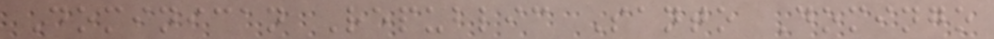Dominican Republic Santo Domingo
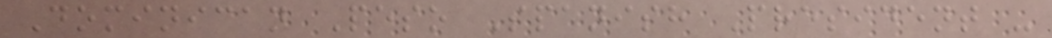Dominican Peso Spanish President -
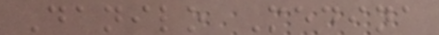Danilo Medina
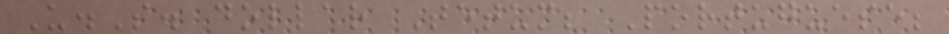U.S. dollar Tetum; Portuguese;
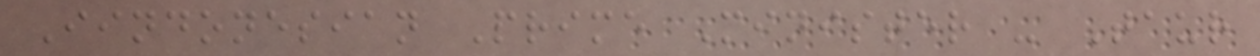Iindonesian Prime Minister - Taur
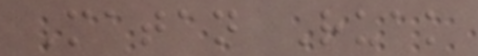Matan Ruak
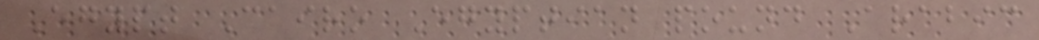Egypt Cairo Egyptian pound Arabic
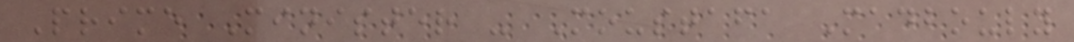Prime Minister - Moustafa Madbouly
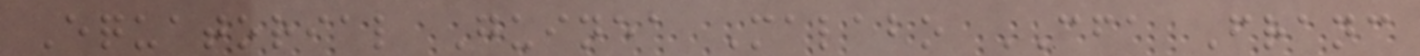Equatorial Guinea Malabo CFA Franc
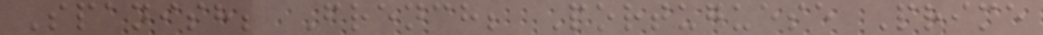Spanish; French; Portuguese Prime
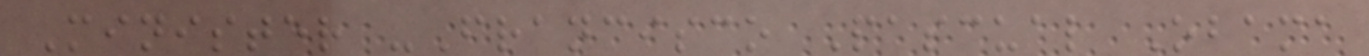Minister -Francisco Pascual Obama
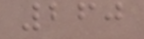260
